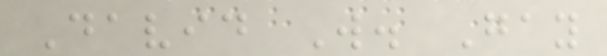David W. Gay
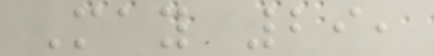May 29,
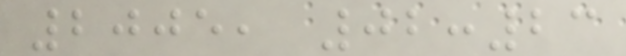2005, 02:23
